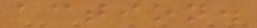action.
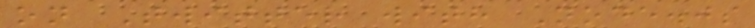on Twitter with Node.js
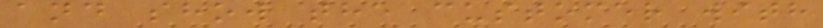and show the customer with
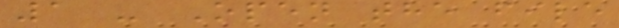1 - Open the file
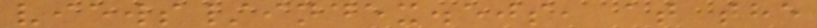views/index.ejs, at the
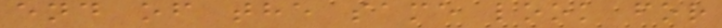end of the same look for
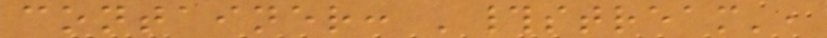container: '#stream',
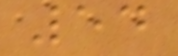54
